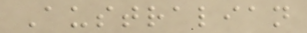Australian
